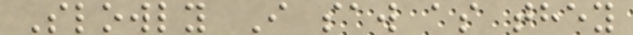Slowly I saw as they
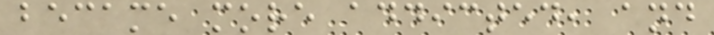became more addicted, and
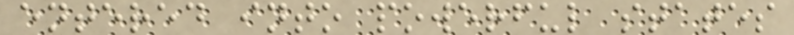entered into powerful states
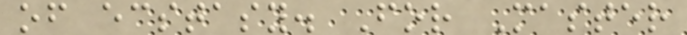of ecstasy. For Master
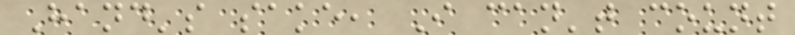Hand's sake, I can't count
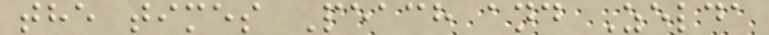the times Peach and Zelda
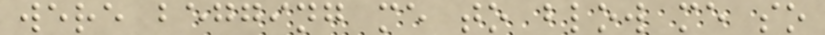were begging me to blow me so
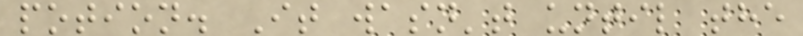potion. It wasn't until the
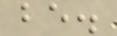be.
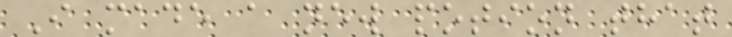I made a new potion that
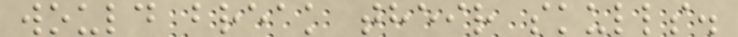would break their skulls.
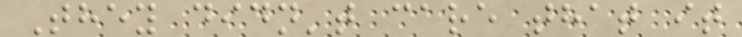They didn't care that it
